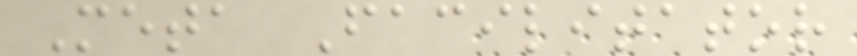Meta Facilitator
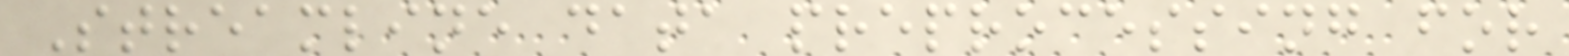Streamline data preprocessing for
